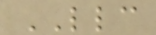LLC
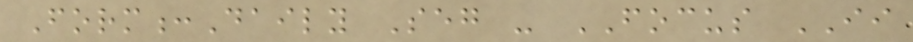Form:Daily Seg - FOCUS II
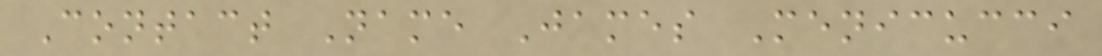Contact Name James Menicucci
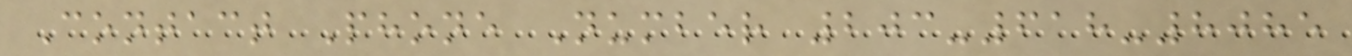Contact Phone Number 203-618-8085
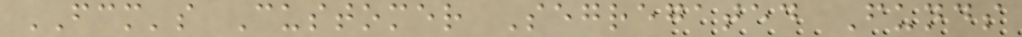FCM's Customer Segregated Funds
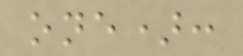one):
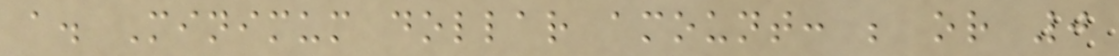a. Minimum dollar amount: ; or 0
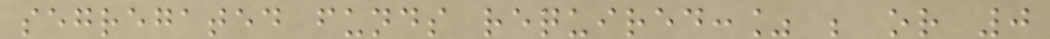segregated funds required:% ; or 0
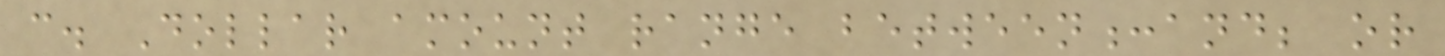c. Dollar amount range between:and; or
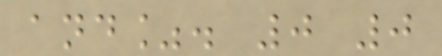and%. 0 0
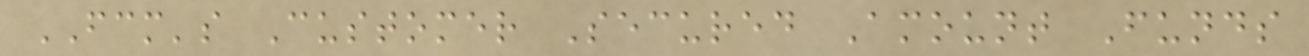FCM's Customer Secured Amount Funds
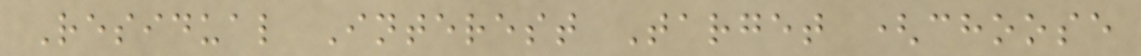Residual Interest Target (choose
